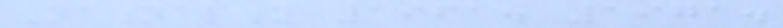Nationality 1961. 1971.
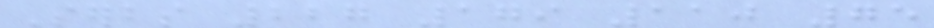Serbs 227 179 110 75
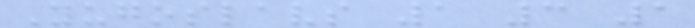Yugoslavs 1 3 1
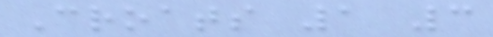Croats 1 3
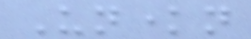Unknown
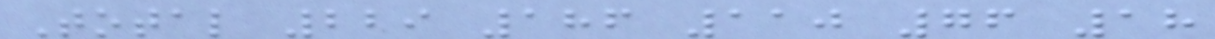Total 229 186 110 76 18
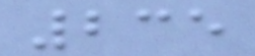235
